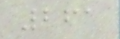261
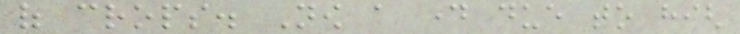of crops. Now a day due to high
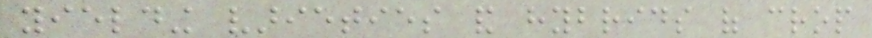yielding varieties and hybrids of crop
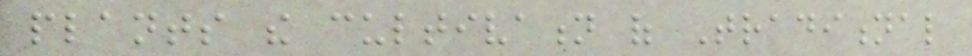plants the cultivation of Traditional
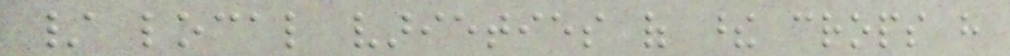/ local varieties of these crops have
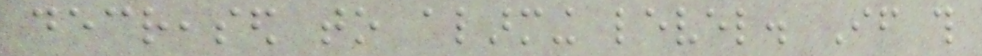decreased to alarming level. If this
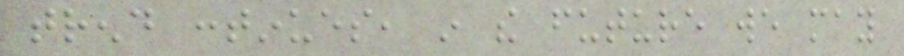trend continues, in the future we may
